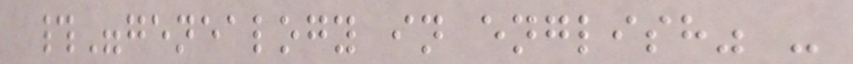#"genealogy in english" -
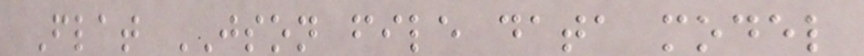Flat JSON file data model
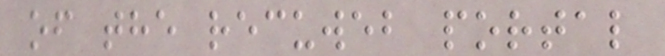of the recuweb portal
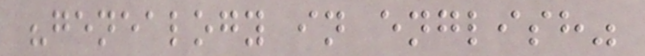"genealogy in english"
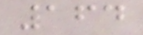164
